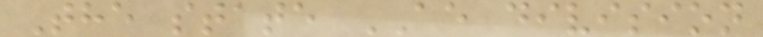The state AE division
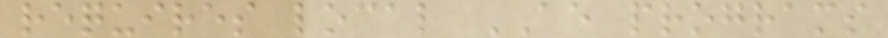requires local AE programs
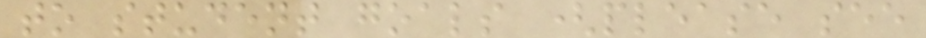to student goals (please see
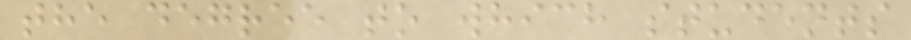the degree to which students
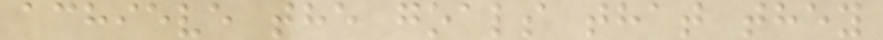achieve the goals that they
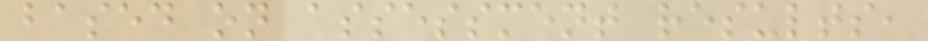based on assessment results,
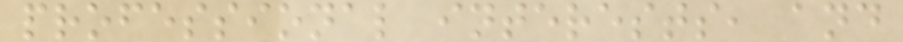professional interests, and
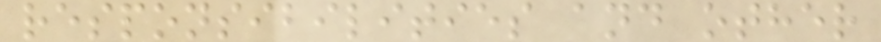responsibilities and other
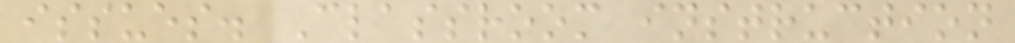issues. Classroom instruction
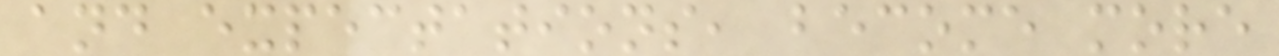and expectations, become more
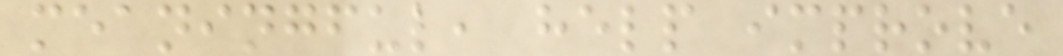meaningful, help improve
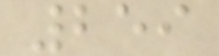259
